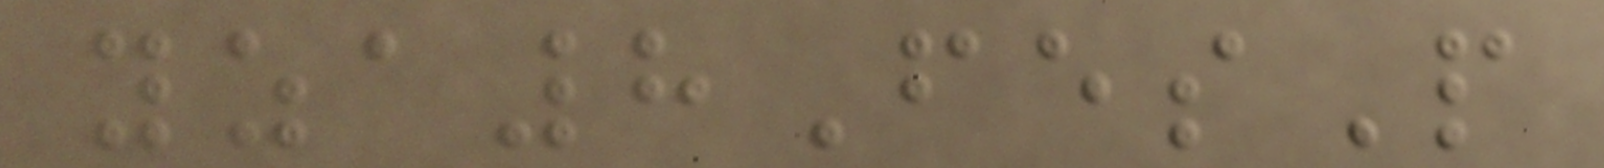yza8FesP
